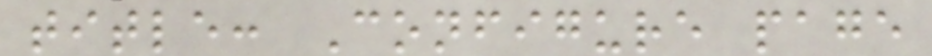title: Configure page
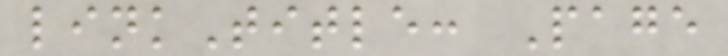linkTitle: Page
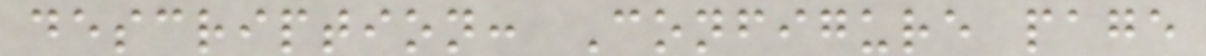description: Configure page
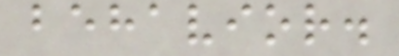behavior.
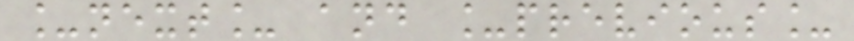_next_ and _previous_
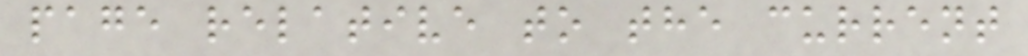page relative to the current
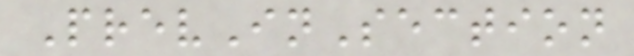PrevInSection
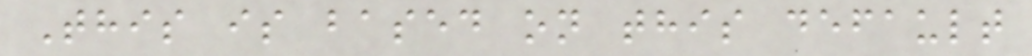This is based on this default
